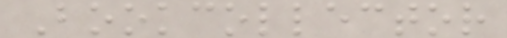Bookcollector
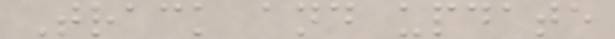Track and update
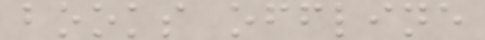books offline
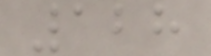128
